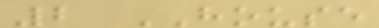2 HOUSE
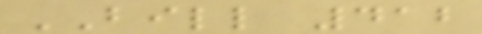BILL 412
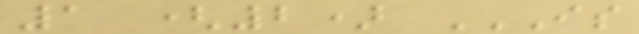1 (2) IS
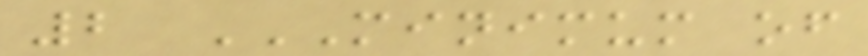2 MINIMUM OF
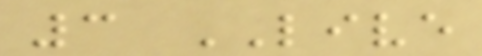3 LIVE
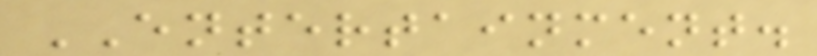ENTERTAINMENT.
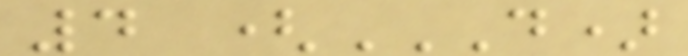4 (D)
